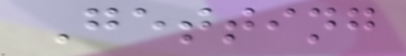Getting
